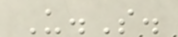U.S.
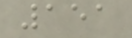151
